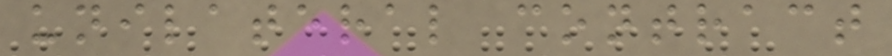unilateral contract
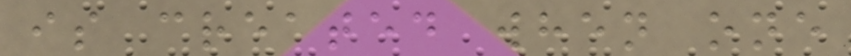is created when one
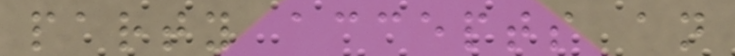party accepts an
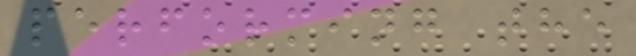performing the
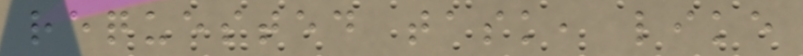requested task, like
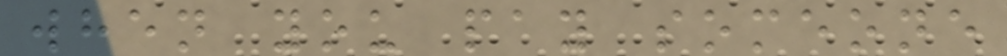when you pay someone
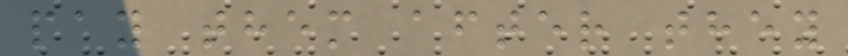pay them after they
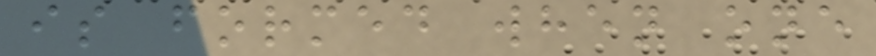is formed when one
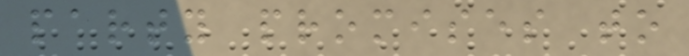party promises to
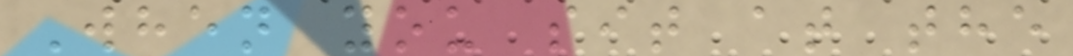When you sit at the
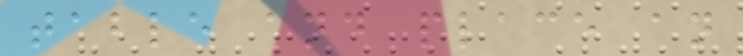table and place an
